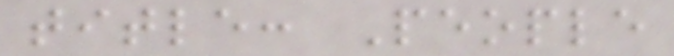title: People
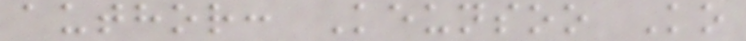author: Keunsoo Ko
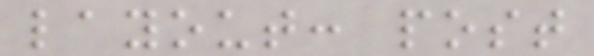layout: post
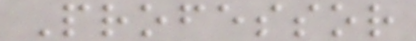Professor
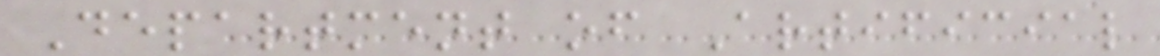Department of Artificial
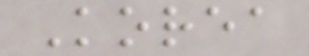Korea
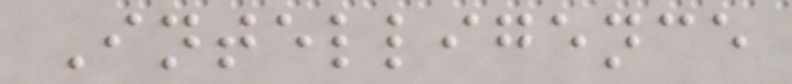Intelligence
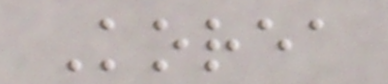Korea
